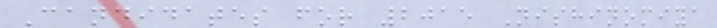Candidates for 2015 Nishinomiya
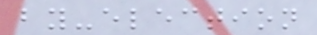by-election
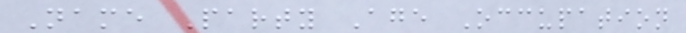Name Party Age Occupation
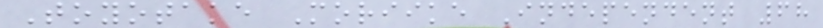Toyotake Moriike Independent 68
